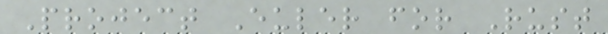Project Euler for Rust
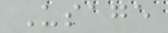Usage
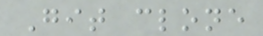Git clone
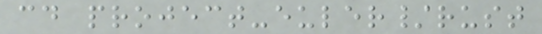cd project-euler/rust
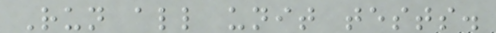Run all unit tests.
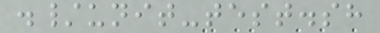./unit-test.sh
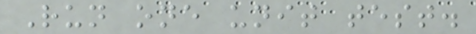Run one unit test.
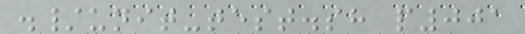./unit-test.sh p001
